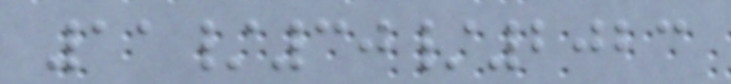11/30/2023
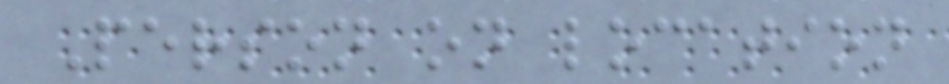Person on location
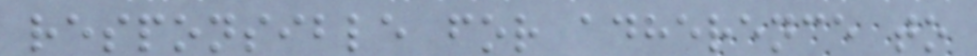responsible for adherence to
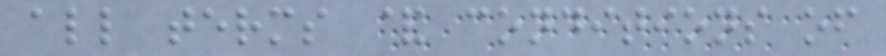all terms & conditions of
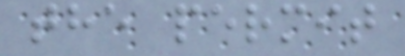the permit
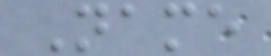Name
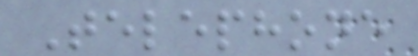Telephone
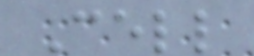Cell
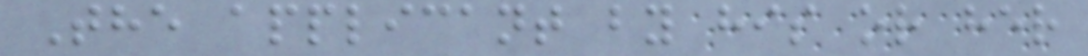The applicant by his or her
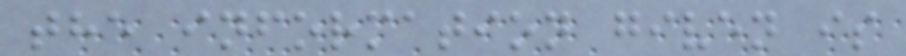the information given is
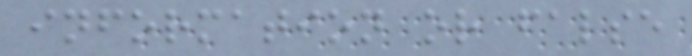information or false
